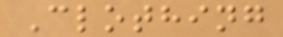Clothing
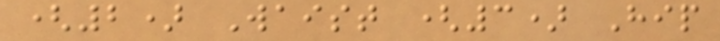(2) Waist (3) Hip
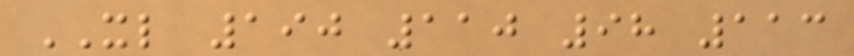XL 190 110 98 113
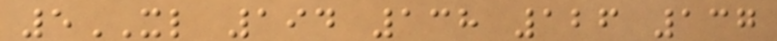5XL 194 138 126 137
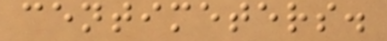centimeters.
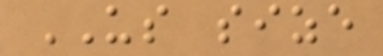US size
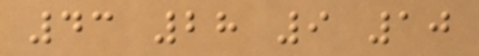43 28 9 10
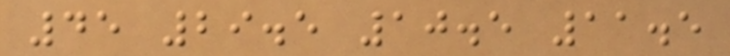45 29.5 10.5 11.5
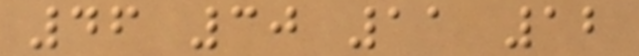46 30 11 12
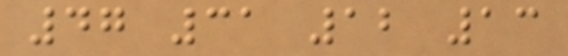47 31 12 13
